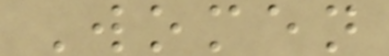Women
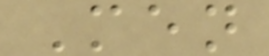Men
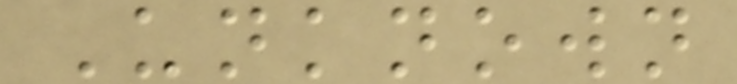Unknown
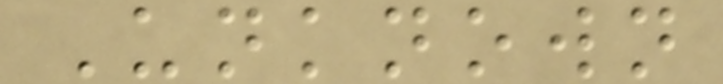Unknown
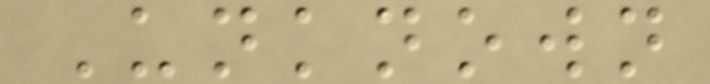Unknown
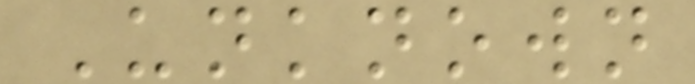Unknown
